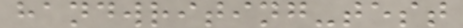handwriting-test
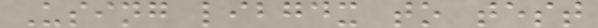Using libgdx to test
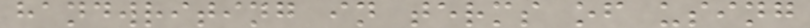handwriting in terms of using
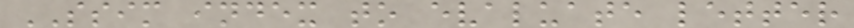SSIM index to evaluate letter
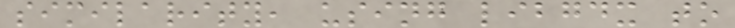similarity, using libgdx to
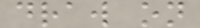draw on
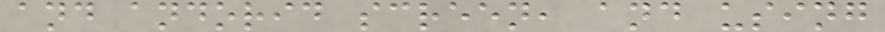and andorid screen, and using
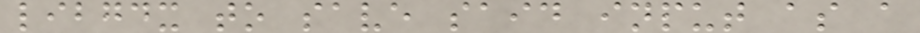libgdx to save said input as a
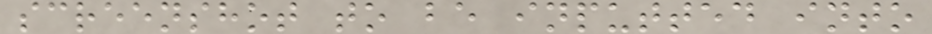screenshot to be inputted into
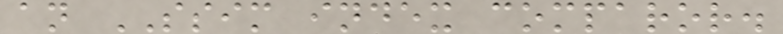an SSIM index comparor.
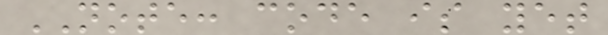NOTE: code is yet
